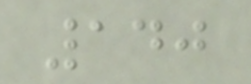140
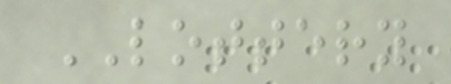LOTTERY
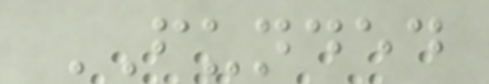FUNDED
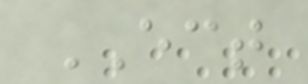ECT
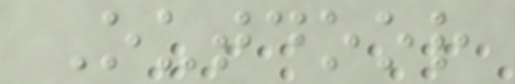Outdoor
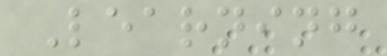Learning
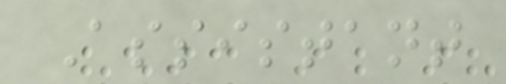Assistant
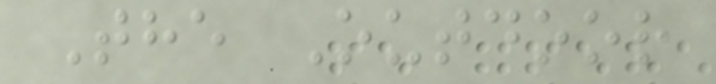The Outdoor
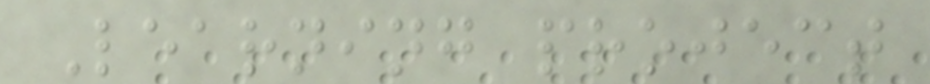Learning project
